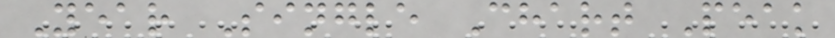Year Single Chart Peak
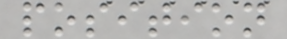position
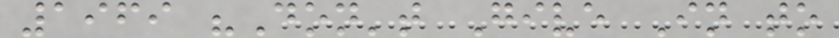1969 "Don't Give In to
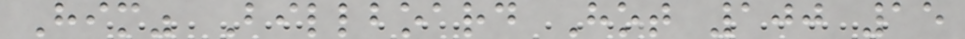Him" Billboard Hot 100 15
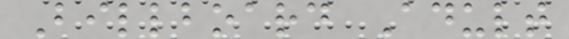Billboard Adult
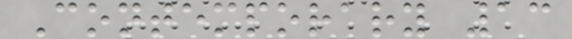Contemporary 13
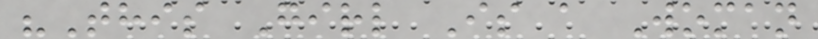"This Girl Is a Woman
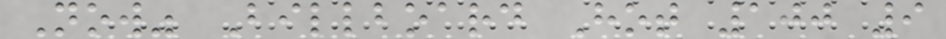Now" Billboard Hot 100 9
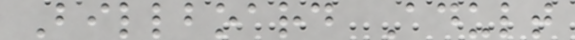Billboard Adult
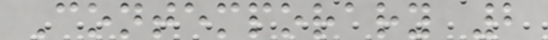Contemporary 2
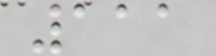111
